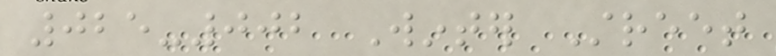025-002 Winter Street
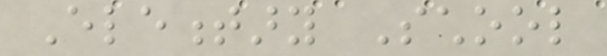Elementary School
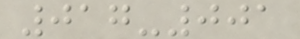017-001
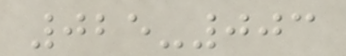025-003
